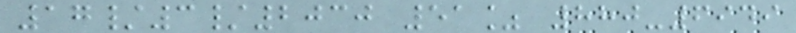17/3/2030 51% 880-6949
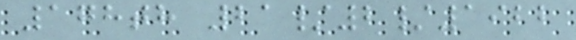178th 21/2/1922
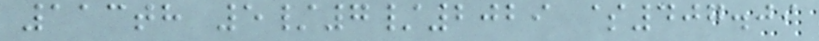113th 5/7/2029 $407.09
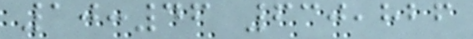10:46 630,826
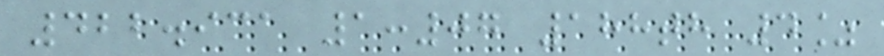422.931 1:07 188th 4%
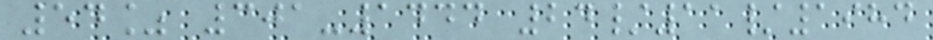54% 301-1444 24/11/1984
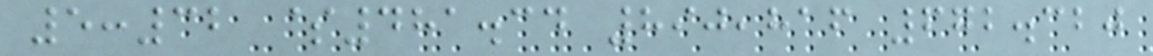5:32 $481.34 890,816 672.320
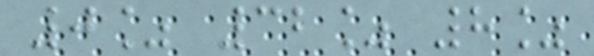0% 32% 8%
